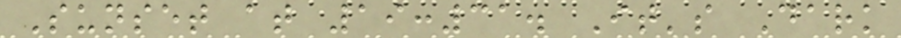Sunset at 19:31. It's Dark
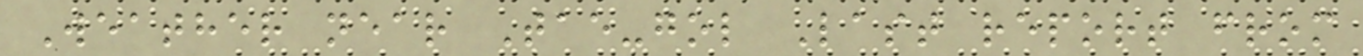Weather near Tae-gol Last report from
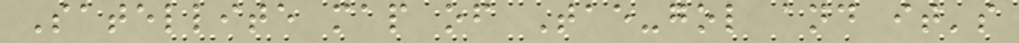Satellite map of Tae-gol and it's
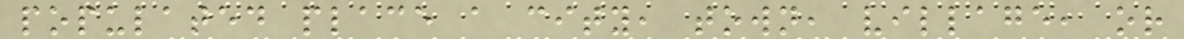populated place a city, town, village, or
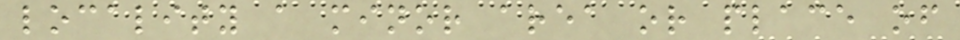locality a minor area or place of
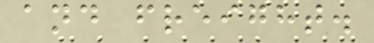and freight.
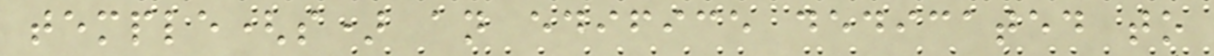temple(s) an edifice dedicated to
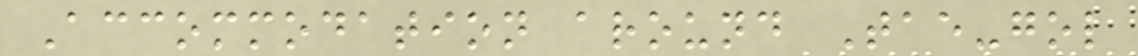Accommodation around Tae-gol
